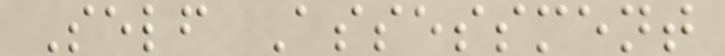Self Assessment
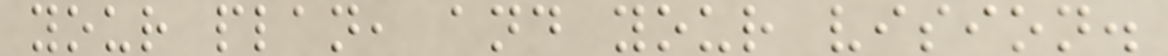your plan, and your vision.
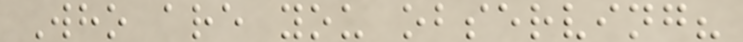Who are you observing?
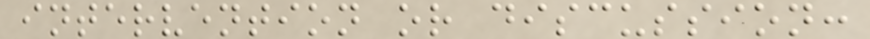intervention or discussion:
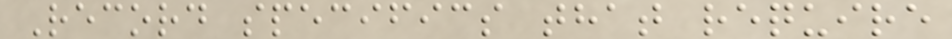Record specifics that require
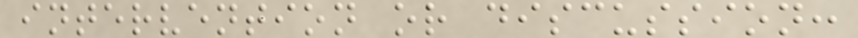intervention or discussion:
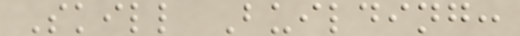Skill Building:
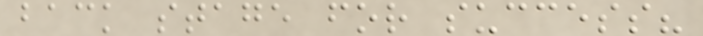back stage for success?
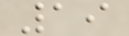19
